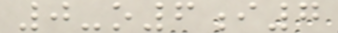0-o6i7
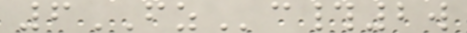6FZc#2w
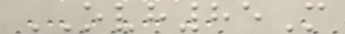OVH85M
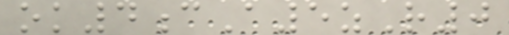ok4cA5zR0
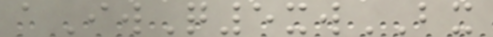aIwQ5xwBX
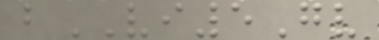bVI5Gv
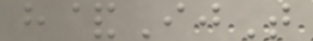h&IjT
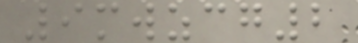9mwzcg2
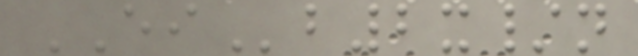EIb2x/n
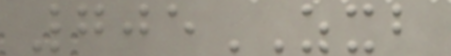705ZXB
